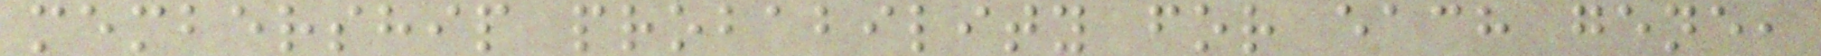membership probability for each gene,
